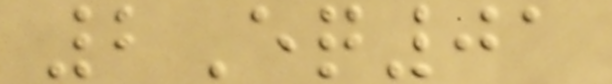2Eq01
